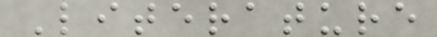Literature
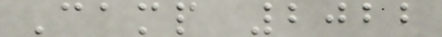Camp 2022
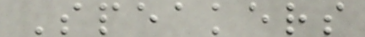Speakers
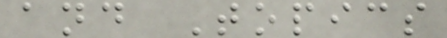and Topics
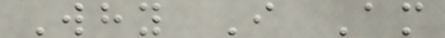Why I Am
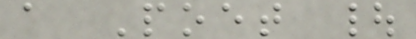a Poet |
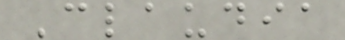Claudia
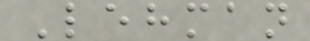Lehman
